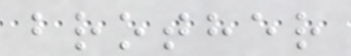brother
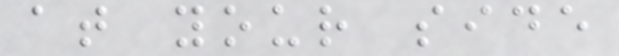at your side
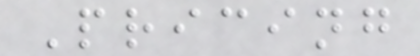Pricing
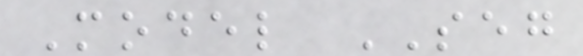Model SEG
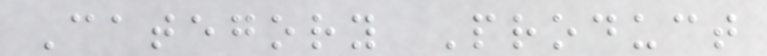Category Product
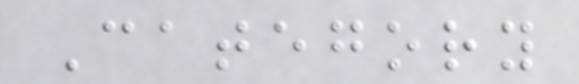Category
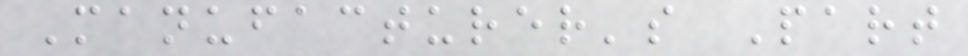Manufacturer's Part
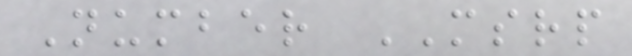Number MSRP
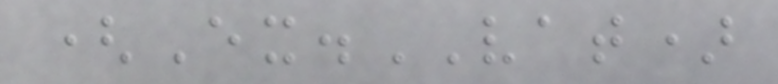(Ex.VAT)
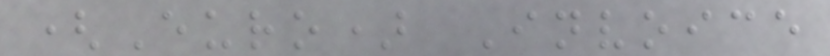(Euro) Invoice
